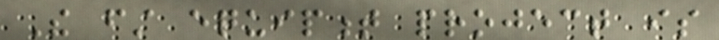The first equipment project is
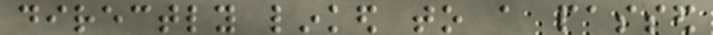directly linked to a passed
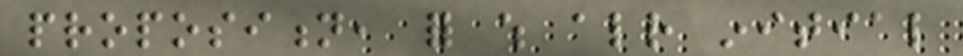proposition, for which already initial
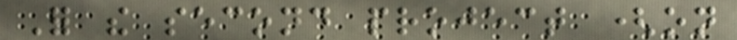For the second project (on
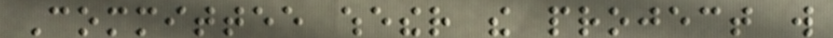Committee whether the project will
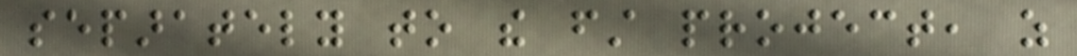separately to the first project, as
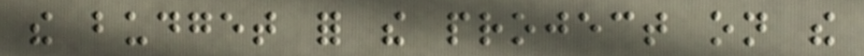the budget for the project on the
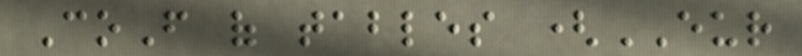CoF of tables (EUR
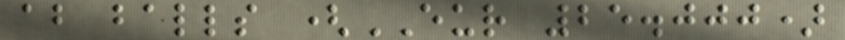about balls (EUR 25.000)
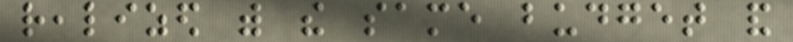realized with the same budget and
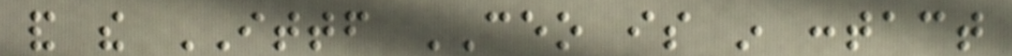and the ITTF CEO is in contact
